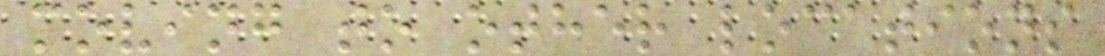moving to other locations
